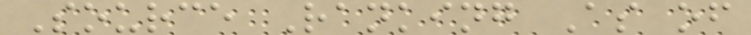Source Ranking As of
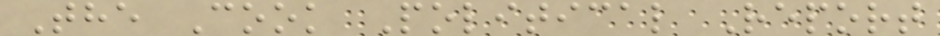The Cook Political Report
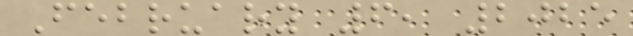February 6, 2025
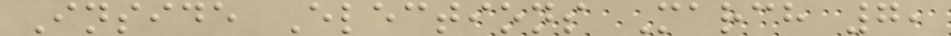Inside Elections March 7,
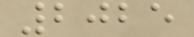2025
